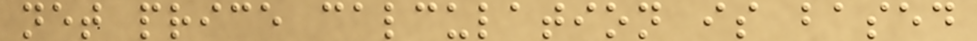net price calculation is based
